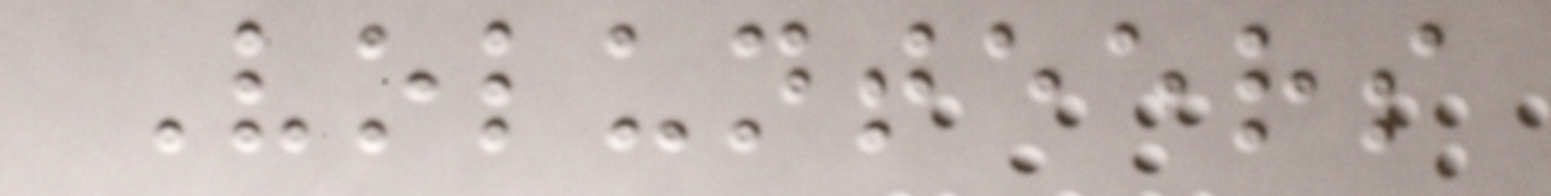Volunteers
